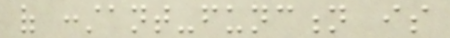of constant-function is
